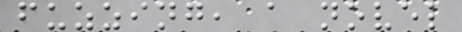fuzzing, a novel
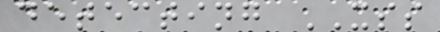detecting XSS
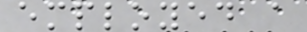employed a
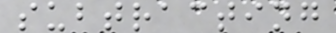subtracting
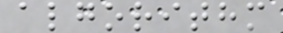algorithm
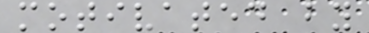motivated by
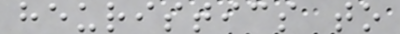heuristics to
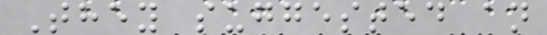They suggested an
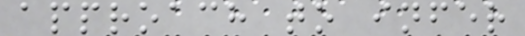approach to infer
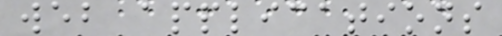web applications
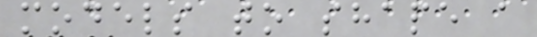models to shape a
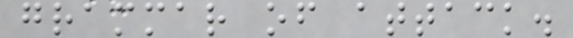grammar of attack.
